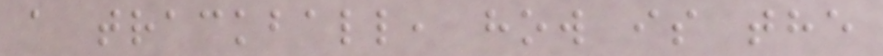a trackball, how is the
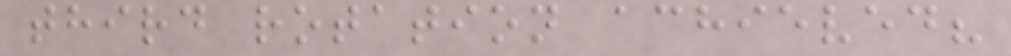third rotation achieved?
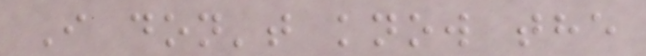I don't know the
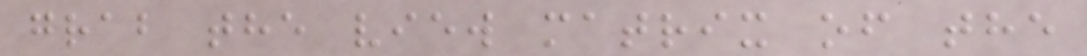grab the view matrix of the
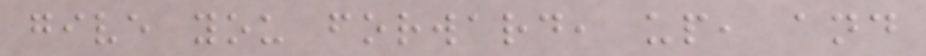give you forward, up, and
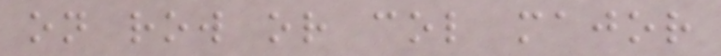on row or col major
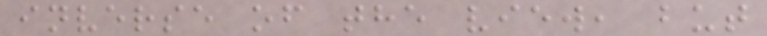inverse of the view, but
